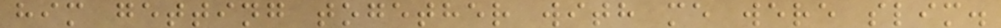him getting together with me were slim.
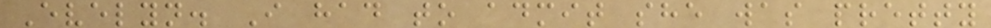Evelyn. I had to admit she was pretty
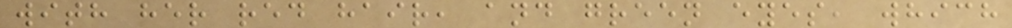with her red hair, and green eyes, which
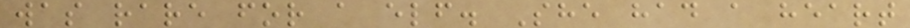was rare for a elf. She had a heart
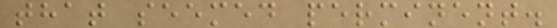that seemed perminent.
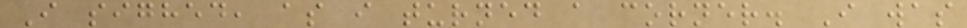I sighed, as i turned a corner. I was
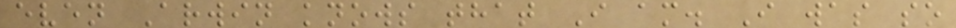even Arwin knows that I am. I was so
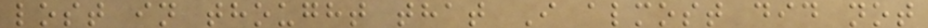lost in thought that I almost did not
